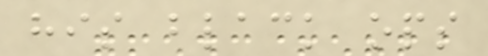his black ops
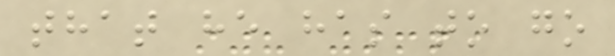that he has to go
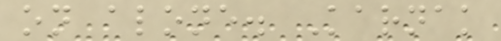on alone. Karnak
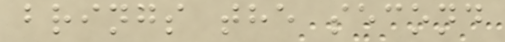brings the second
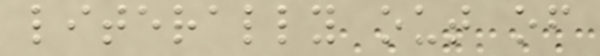literally out of
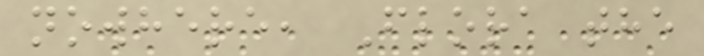nowhere, Flora the
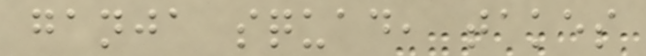ganja squad, takes
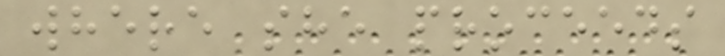where she proceeds
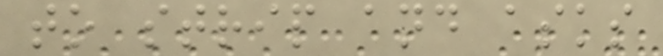to strip and asks
